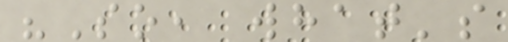"So, what's
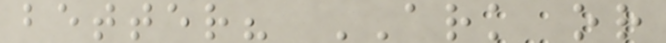better? ARK or
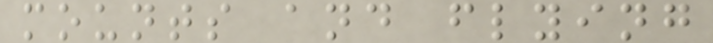mounts and flying
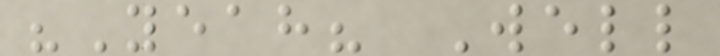"Yeah? Well
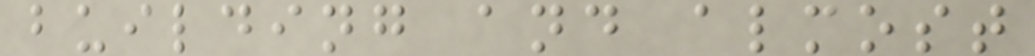building and almost
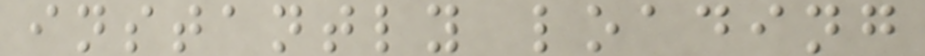instantly loading
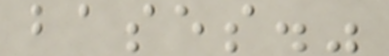bases."
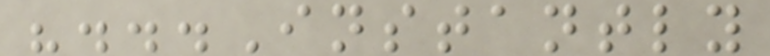"...Instantly
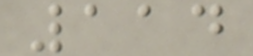114
